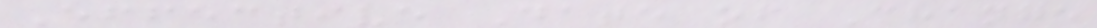Effective Date of Change
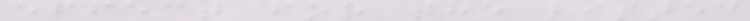effect for the listed
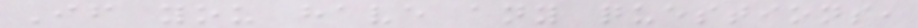If you have any questions,
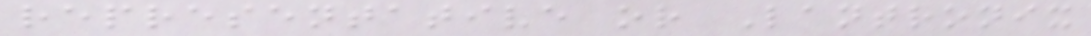representative or Lantronix
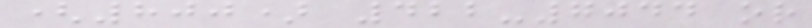(800) 422-7044 or
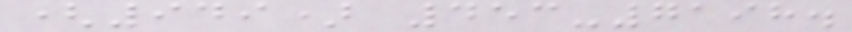(949) 453-7198.
